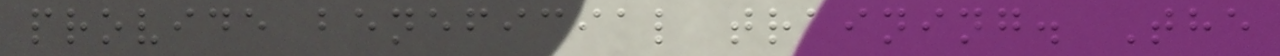provide beneficial training. The
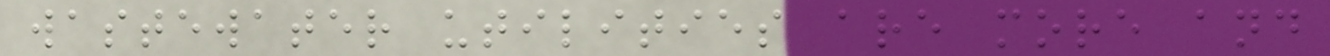wastewater utilities are more and
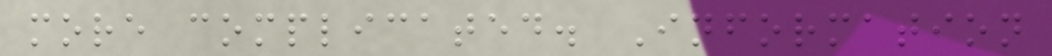more complicated. Information
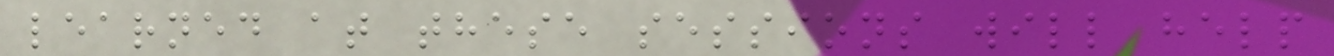learned at these sessions will help
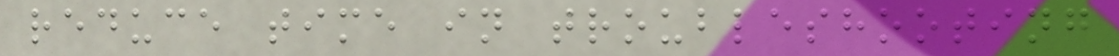reduce time in troubleshooting
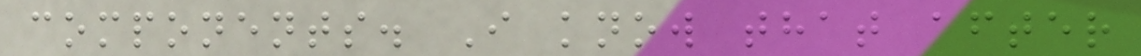components. I know that after
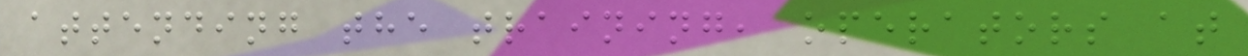attending the training, operators at
